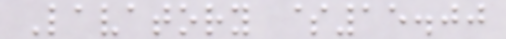Lavatory $15.00
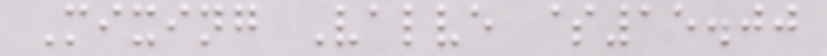Mixing Valve $15.00
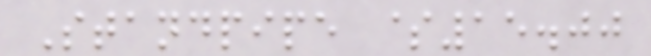Standpipe $15.00
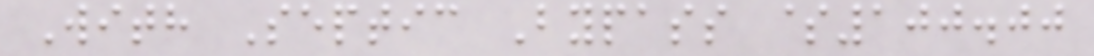With Septic Bypass $100.00
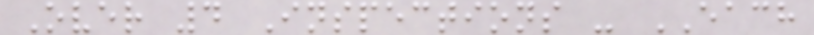Over 4 Inspections - EACH
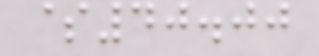$40.00
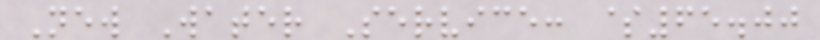New Water Service: $65.00
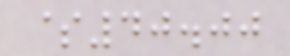$40.00
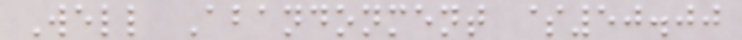Well Abandonment $50.00
